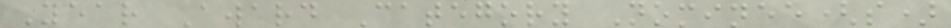Year Award Category Nominee(s)
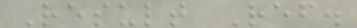Result Ref.
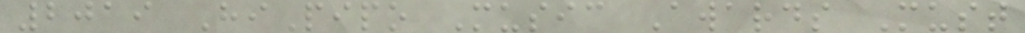2019 HiPipo Music Awards Must
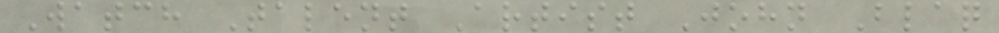Watch Talent Artist John Blaq
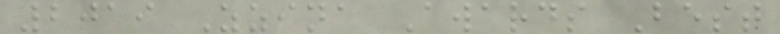2019 Zzina Awards Best
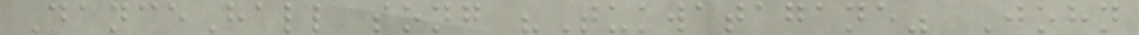DanceHall song "Tukwatagane" John
